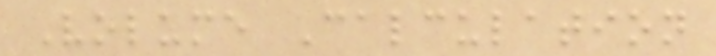Volume Calculation
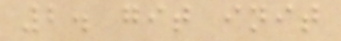2. git init
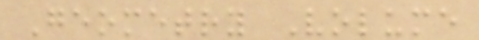Geometry Volume
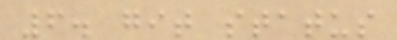6. git status
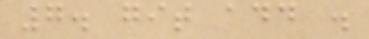7. git add .
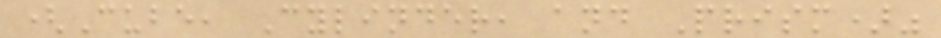(Cube, Cylinder, and Prism)"
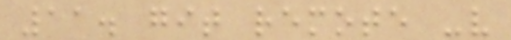11. git remote -v
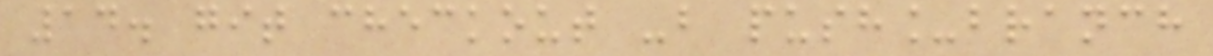14. git checkout -b push_branch
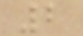2
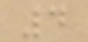4
